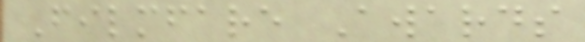Filmfare Awards
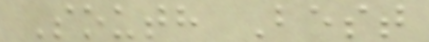South Best
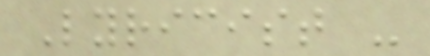Lyricist -
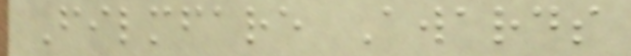Filmfare Awards
